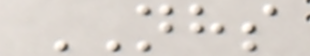NHS
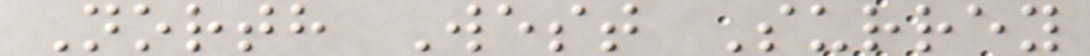North West Surrey
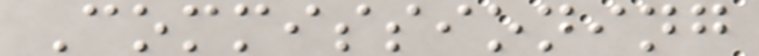Commissioning
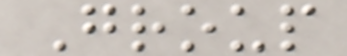Group
